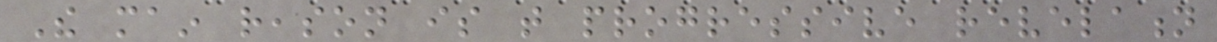The main reason is that progressive revelation
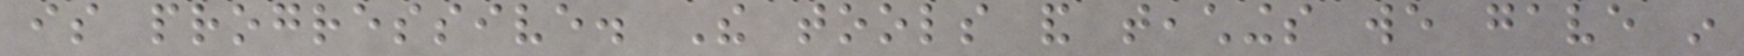is progressive. The tools and teachings we gave in
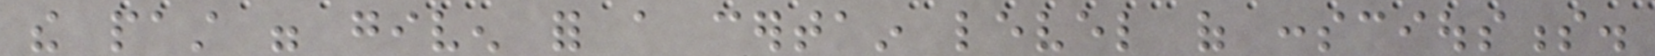the past were given for a certain level of consciousness.
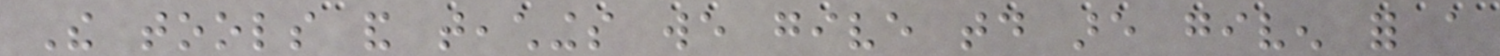The tools and teachings we give today are given for a
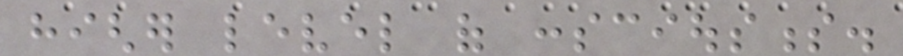higher level of consciousness.
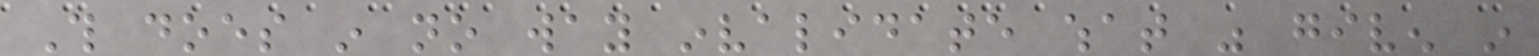This does in no way invalidate what was given in
